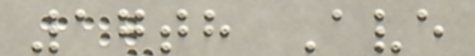17th Ave
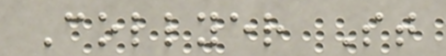Collyer St
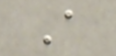A
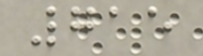715
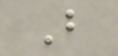B
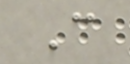C
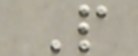P
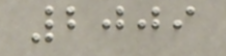2009
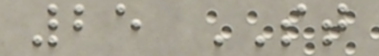25 ST
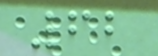62
